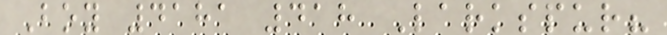Boy 4181 418 Larkspur?
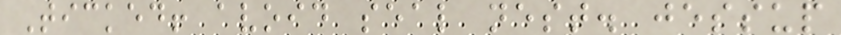Ticked! avoid seal nest. jessup
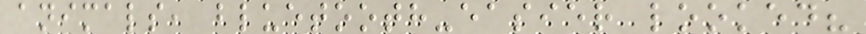animals, bluetooth-easier looked?
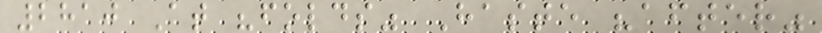2810 At "folds" Haste "after"
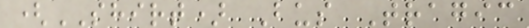(SHIRT) Bus Tragic
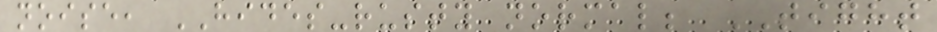noise, HIDES-rusty normal; TIGHT
